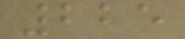225
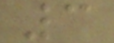3
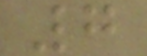7
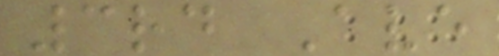3rd Ave
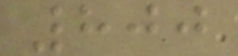800
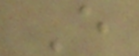E
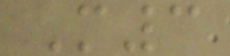M3
